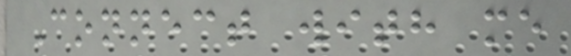Connect with me
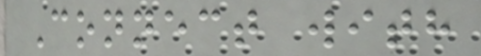Connect with
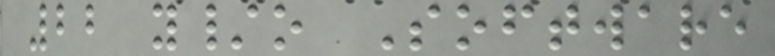22 y/o Software
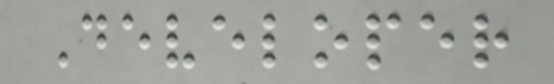Developer
